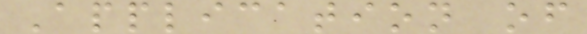Application of
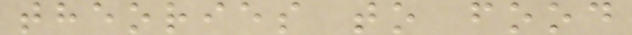theories to food
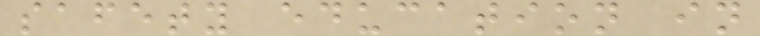safety education in
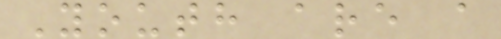Youth are a
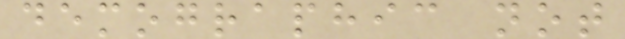demographic not
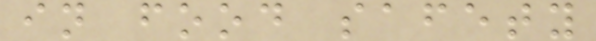in food safety
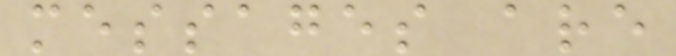messages are
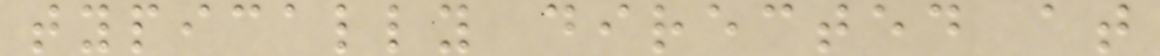typically directed at
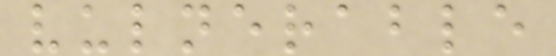vulnerable
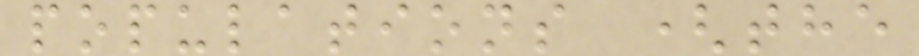populations (the
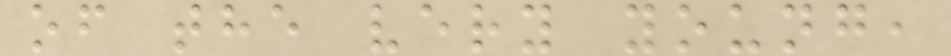of the very young,
